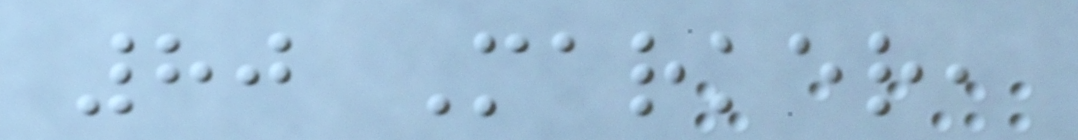80 Marker,
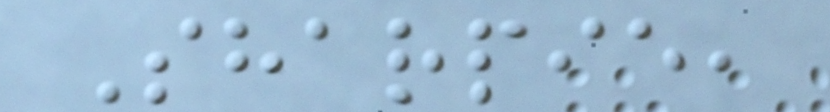Sharpie,
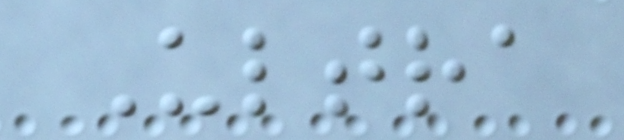Ultra
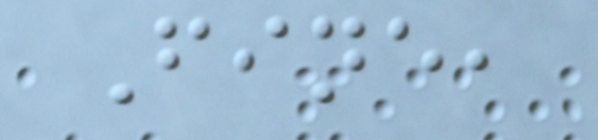Fine,
